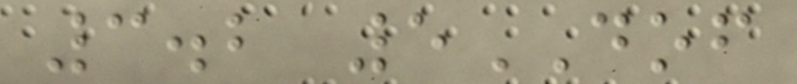3.2 5DOF
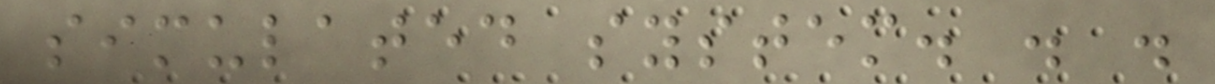simulated system. . .
